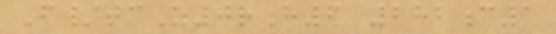F/tcZ0rH6 282c1
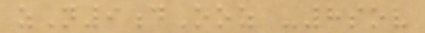zN9dOoz -8sov
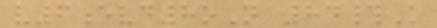v6evd8oN 84#K
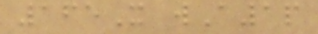165X wA1p
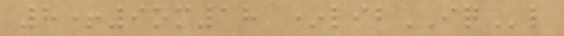8+9om18 *libIQl
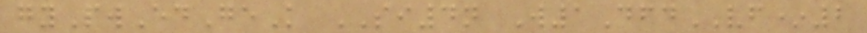gyPwEdGeK SI4n W1DfdVF*2
